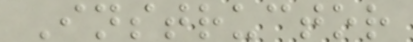Instructor
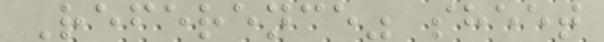Reference" sheet
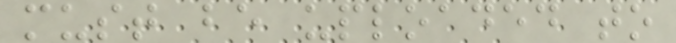must be uploaded to
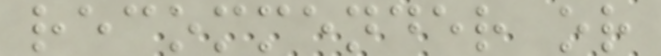recommender or
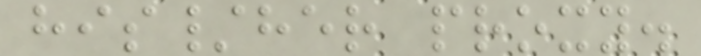his/her proxy.
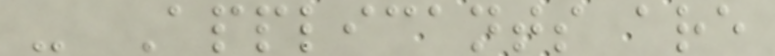- Applicants are
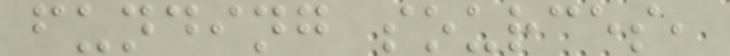funding sources,
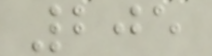205
